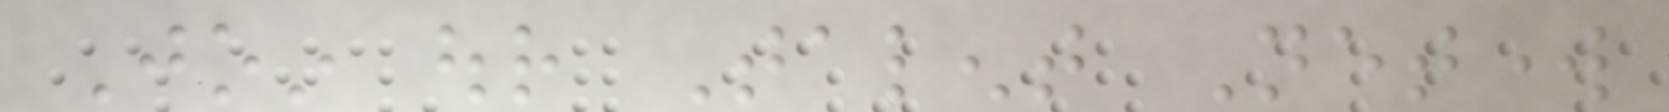Join our Talent Network
